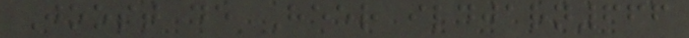Joost de Heer ildjarn666
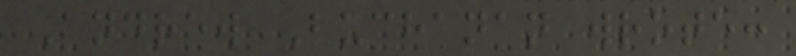Andrew Buchanan wrote:
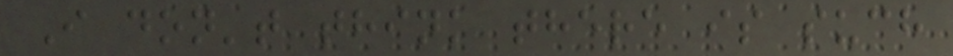I don't think there is such
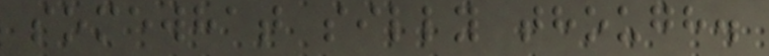somewhat silly though.
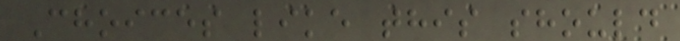Choices like this should
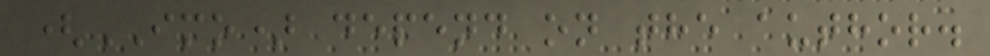(IMO) depend on the author.
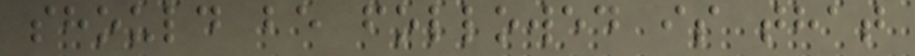should be followed is that
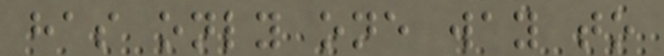has only one way to
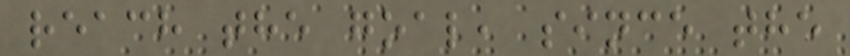reach the goal, since the
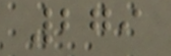279
